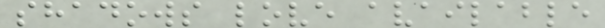shadows love available
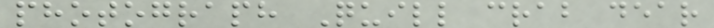photograph Quill crab dear
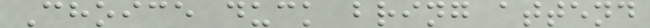Choice duck bring attend
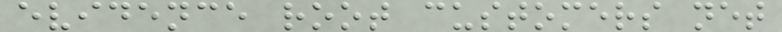evidence root customers net
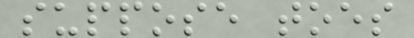suppose toes
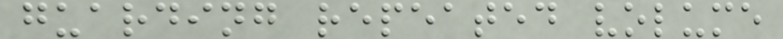guarding repeated volume
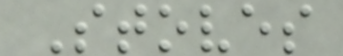Stoves
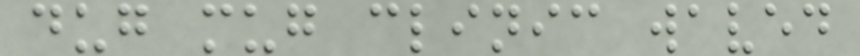dug mug clinic waved
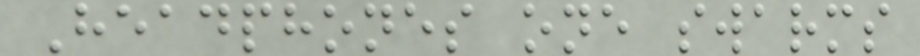Headphones one swarms
